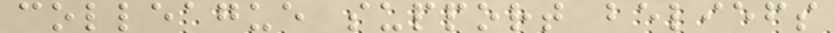colleague support beliefs
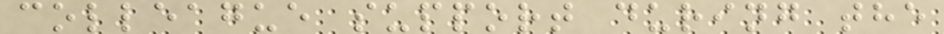colleague support during the
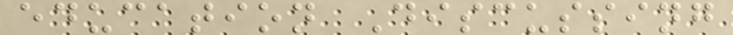education Discussing
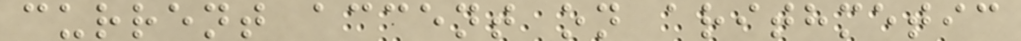current accent on arithmetic
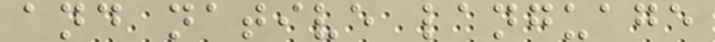and native language
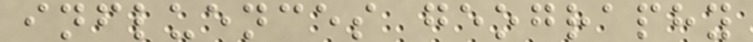influences geography
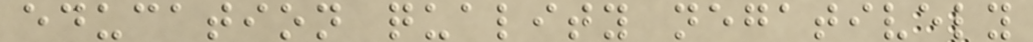education quality negatively
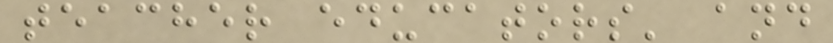teacher educators' and
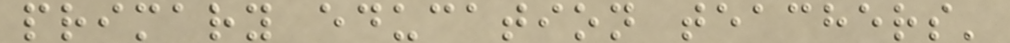primary education teachers'
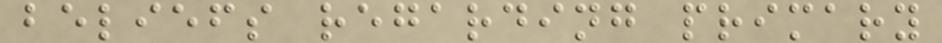beliefs regarding primary
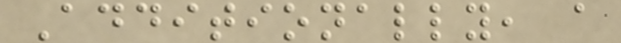Additionally, a
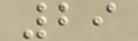29
